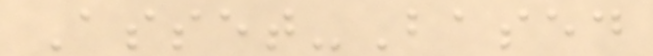Asset-Based
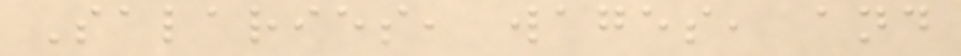Salaries, wages, and
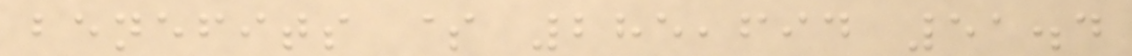benefits $ 285,694 51.4
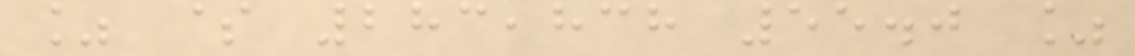% $ 283,838 55.0 %
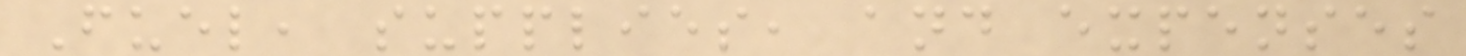Fuel, supplies, and expenses
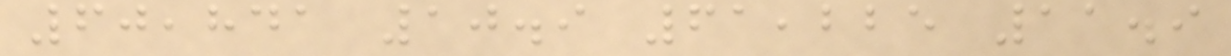60,841 10.9 61,225 11.9
